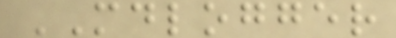MDLOGGER
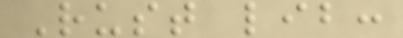Rust lib:
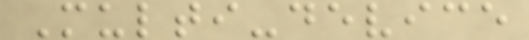Multi-device
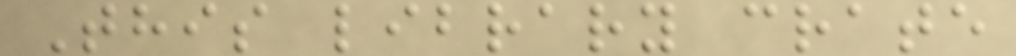This library crate
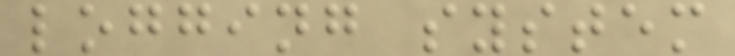logging system
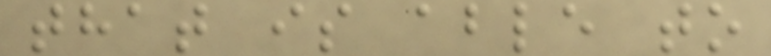that is able to
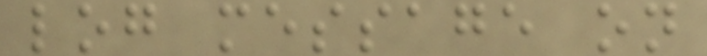log message on
